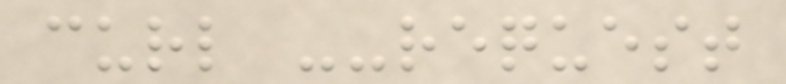curl --request
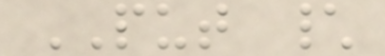PUT \
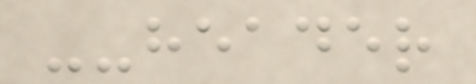--header
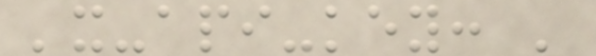'x-api-key: '
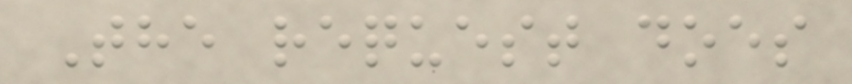The request does
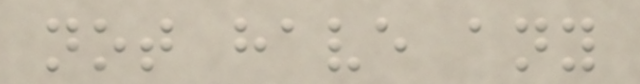not have any
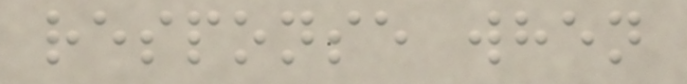response when
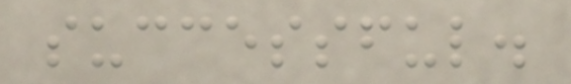successful.
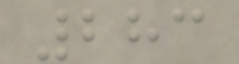283
